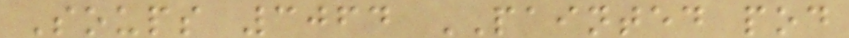Soups 3064 PAINTED pod
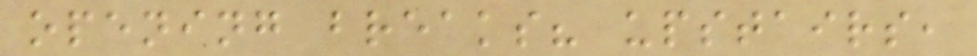opening breaks? upstairs,
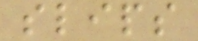slips
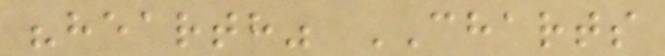"hearth" CHARTS
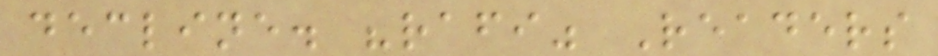decline. "rafi" Readers
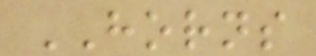HORNS
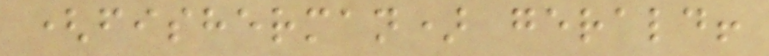(fisherman) gerald!
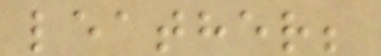leather;
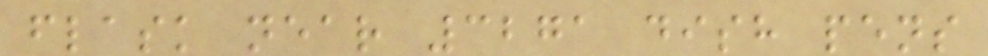flask near 3271 dish pens
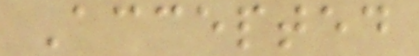Accepted
